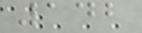142
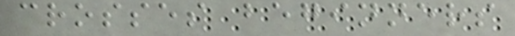crosses beginners
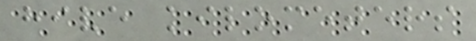hive kilometers
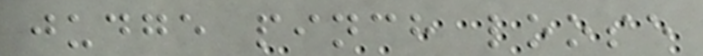judge pinch loose
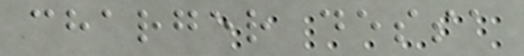charger dessa
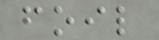foil
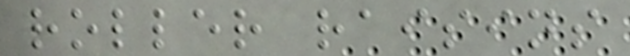roller raisins
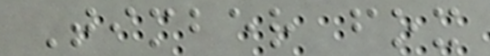Timber fox
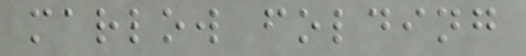marlow folding
